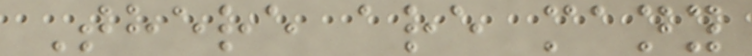There are many
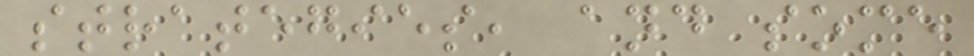strategies, and some
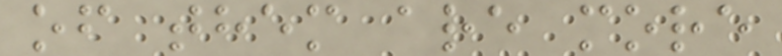of them are more
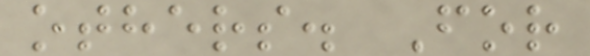others. For
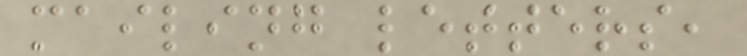mailing letters,
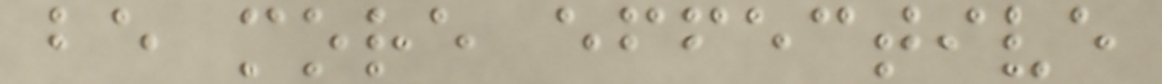be more effective
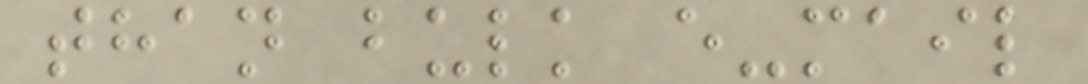than bulk e-mail
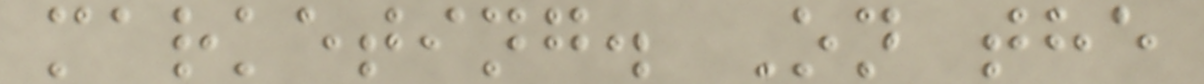marketing. On the
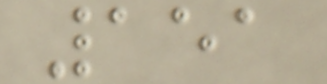151
